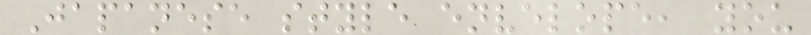Japanese style envelope, you
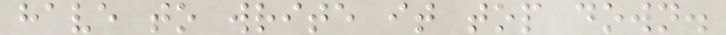have to write it top down.
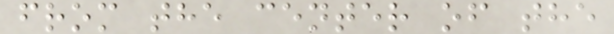from the center of the
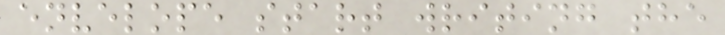envelope start writing the
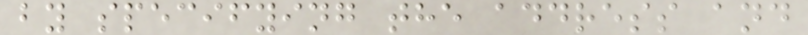by specifying the address and
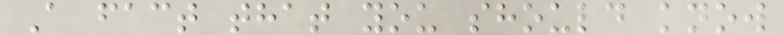A fact that you should know
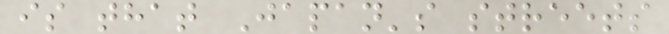is that Japan's streets
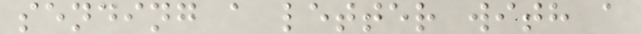sending a letter with a
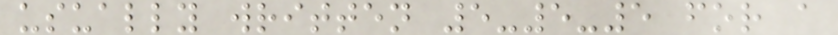usually written 5-5-5 for a
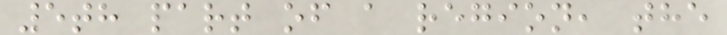5th part of a region, the
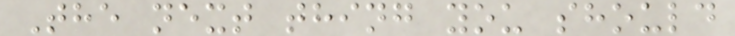The next thing you should
